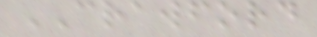CRAWFORD
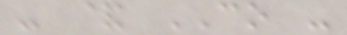- & CO -
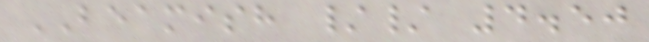BEAMISH // 4.50
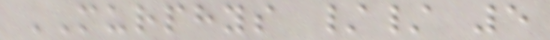MURPHYS // 5
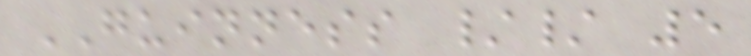GUINNESS // 5
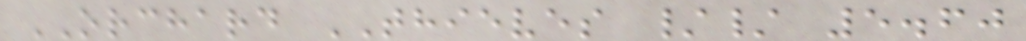ORCHARD THIEVES // 5.60
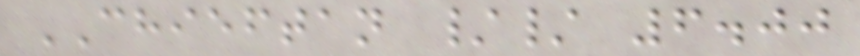CHIEFTAN // 6.00
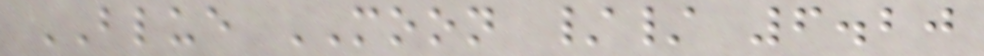BLUE MOON // 6.20
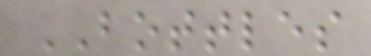BOTTLES
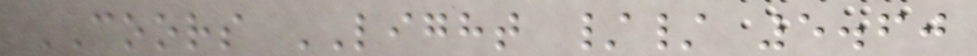COORS LIGHT // 5.60
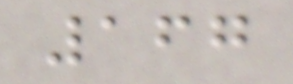167
